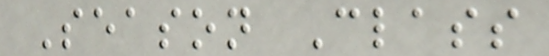Season Class
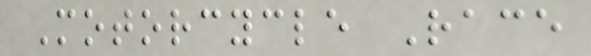Motorcycle Race
